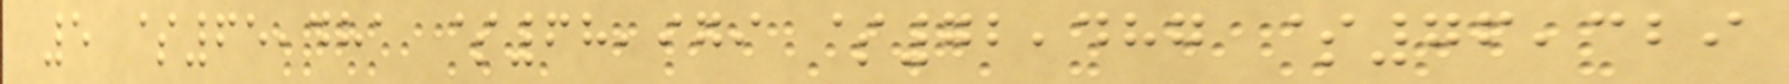5 $65,481 $68,979 $72,487 $76,329
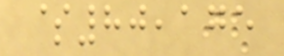$80,175
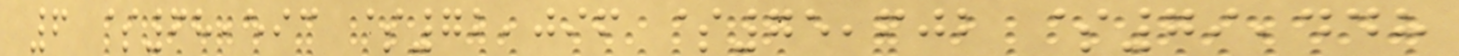6 $68,593 $72,096 $75,602 $79,448
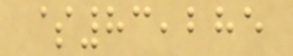$83,285
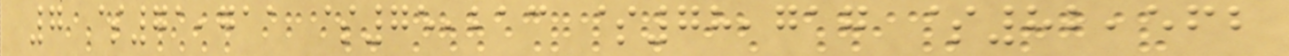7 $71,711 $75,213 $78,717 $82,562
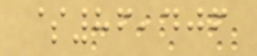$86,406
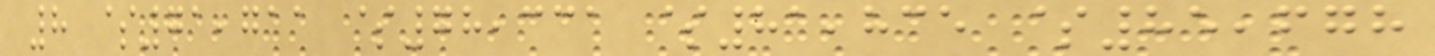8 $71,711 $78,331 $81,835 $85,678
